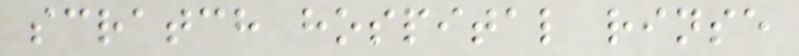scratch hospital rinse
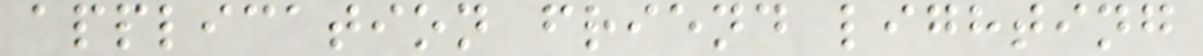application friend lighting
